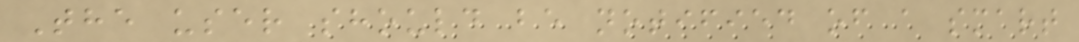The user should be notified of a smart
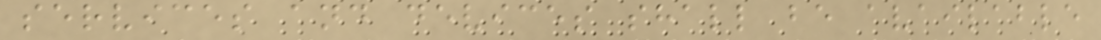services and devices shall be available
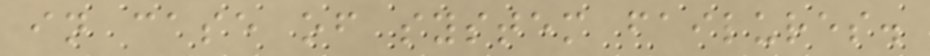in case of system failures.
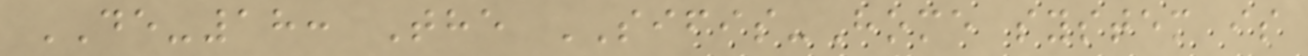DE-18: The SIFIS-Home system is
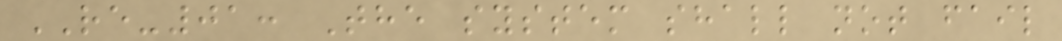RE-01: The system shall not fail
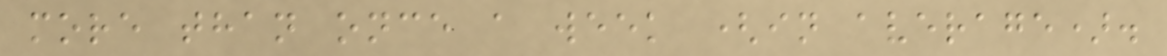more than once a week (in average).
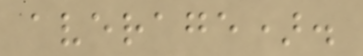average).
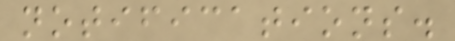notifications.
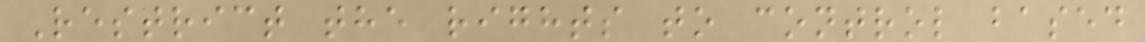Restrict the rights to control based
